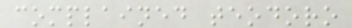complained teodoro
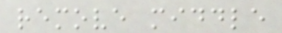remove middle
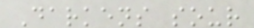Darkens sour
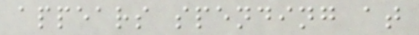appears spending at
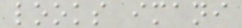looks imani
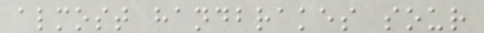almost handbrakes sour
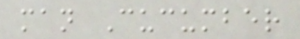man Cucumber
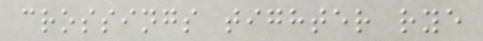crossings tighter rye
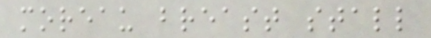moreau breast stall
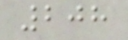208
